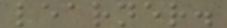learner.
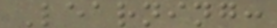Learning:
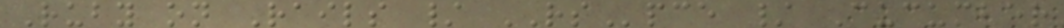Ruby on Rails / RSpce / Cucumber
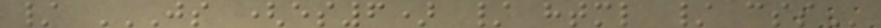/ JS (ES6) / HTML / CSS
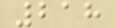218
